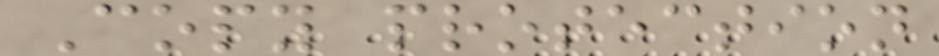Copy protection
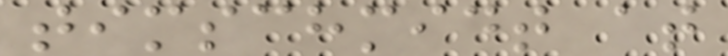timschmidt at
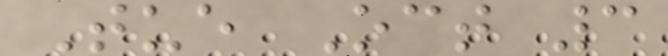Tue Oct 3
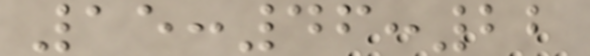15:46:22
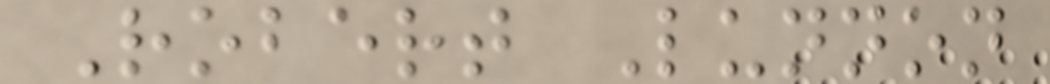Robert Lunnon
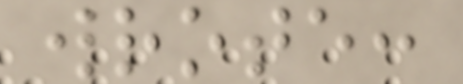wrote:
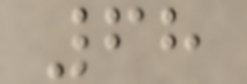68
